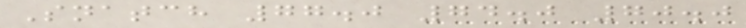Snatch 77.0 74.0 70.0
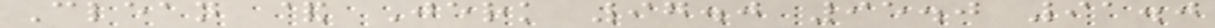Clean & Jerk 97.0 95.0 91.0
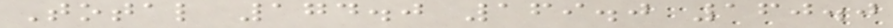Total 174.0 169.0 160.0
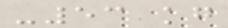-53 kg
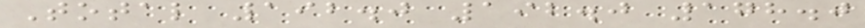Total 192.0 192.0 178.0
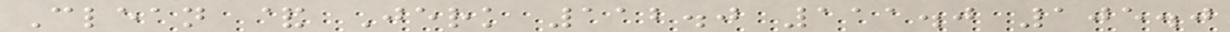Clean & Jerk 112.0 111.0 105.0
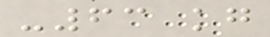-63 kg
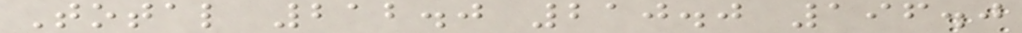Total 212.0 210.0 196.0
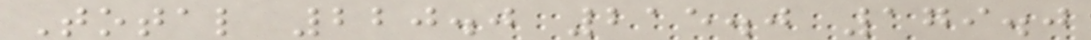Total 220.0 215.0 179.0
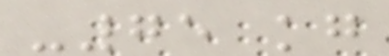-75 kg
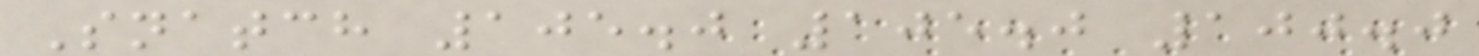Snatch 105.0 105.0 100.0
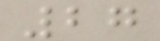27
